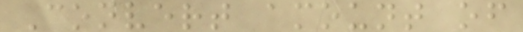Convert amount of
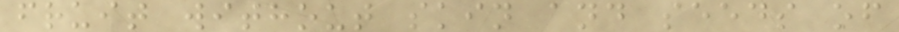fruit without skin and seeds of
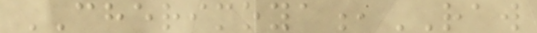CHERIMOYA,RAW
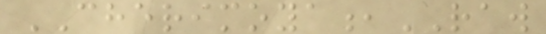CHERIMOYA,RAW
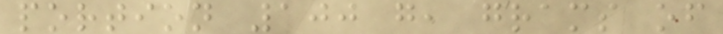portion 100 g, grams of
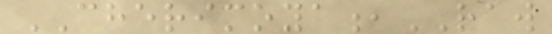CHERIMOYA,RAW
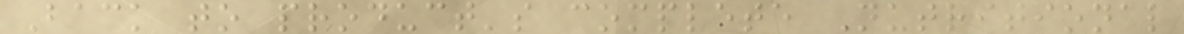Back to product's complete Nutritional
